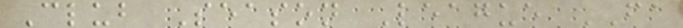Club Season League FA
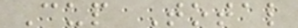Cup Total
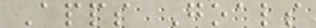Apps Goals
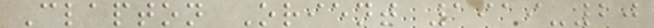Clapton Orient 1919-20
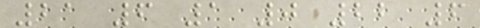21 6 1 0 22 6
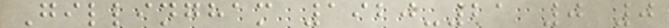Gillingham 1920-21 0 0
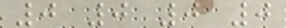0 0 0 0
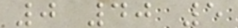0 40 5
